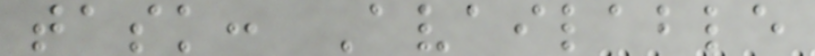task: Available
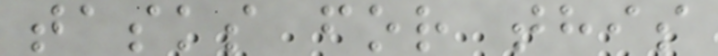tasks for this
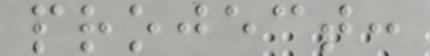project:
